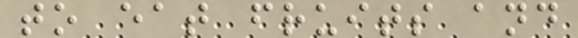to eat fruits and
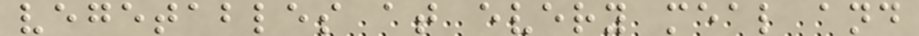vegetables at every meal and
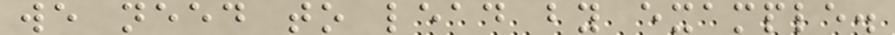we need to lead by example.
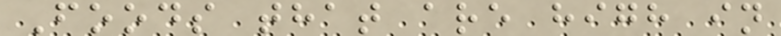Foods that are high in
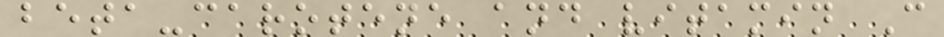beta-carotene and vitamin C
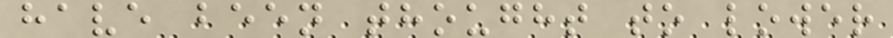have been thought to lower
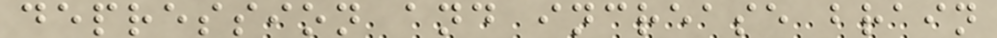depression and increase brain
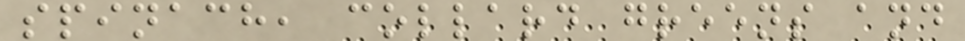spinach, collard greens and
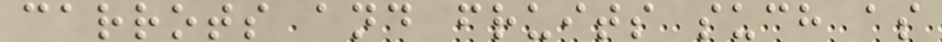carrots and fruits such as
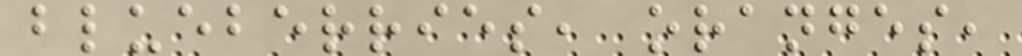blueberries, oranges,
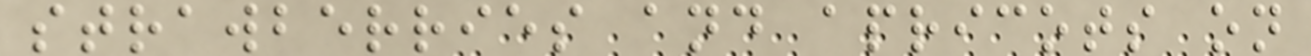strawberries and apricots on
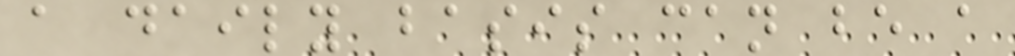a daily basis can be a
